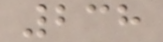238
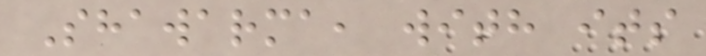Shawarma, with its
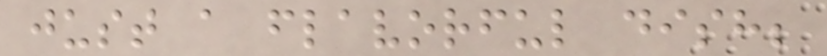just a flavorful dish;
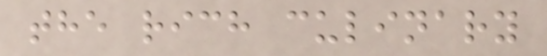the rich culinary
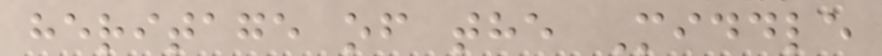heritage of the Middle
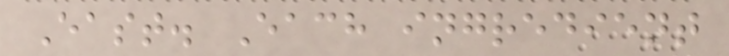East. Each ingredient
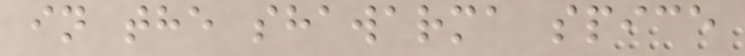in the shawarma spice
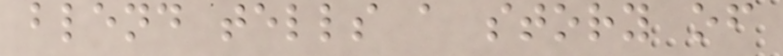blend tells a story of
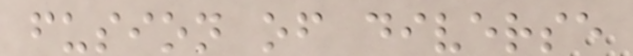fusion of diverse
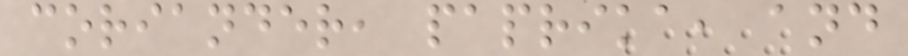coriander, paprika, and
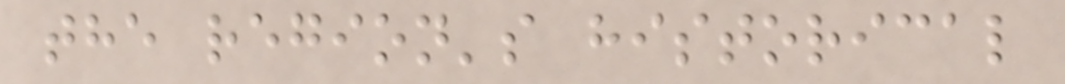the region's historical
